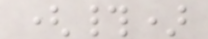(#)
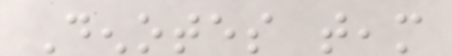Denotes team
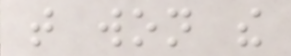that won the
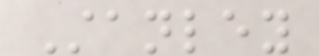Stanley
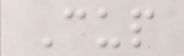Cup
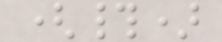(#)
